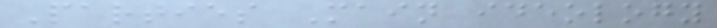Parties Main ideology
